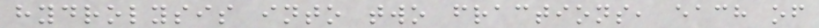hydrolysis into two fractions, each of
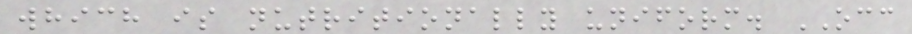which is nutritionally uniform. OCC
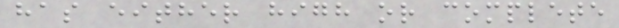has either high or complete
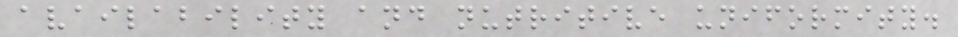availability and nutritive uniformity.
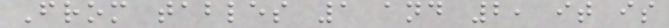From tables 1 and 2, it is
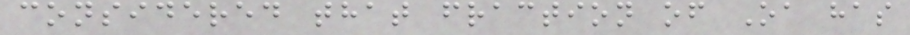considered that fraction of Oa has
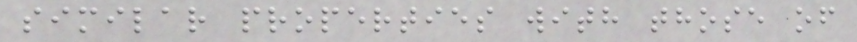similar properties with those of
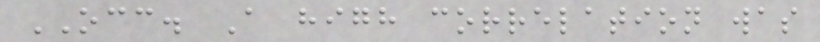OCC. A high correlation was
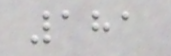181
